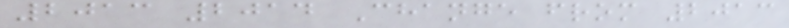2013 2014 Change from 2013
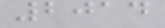2014
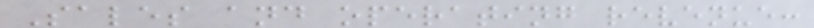Sales and operating revenue:
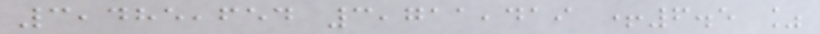3,485,654 3,711,419 +6.5 %
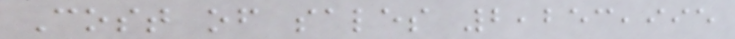Cost of sales 2,253,995
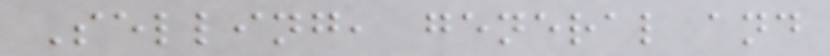Selling, general and
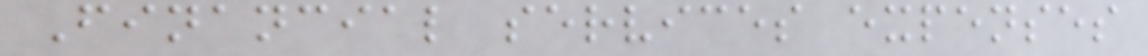Financial services expenses
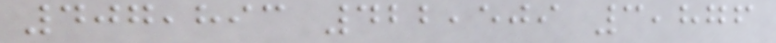407,893 422,509 3,876
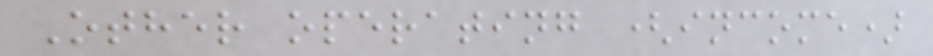Other operating (income)
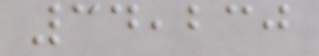34,230
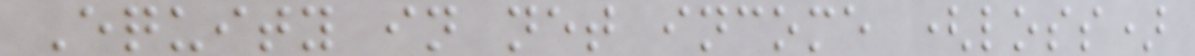Equity in net income (loss)
